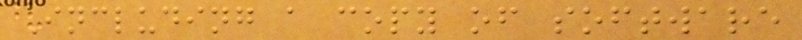Including a copy of software
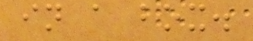in a box.
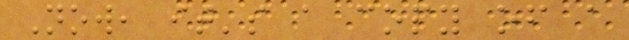Now, it's a copy of a
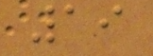19
